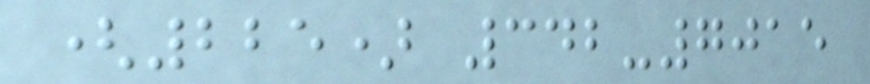(225) 342-7015
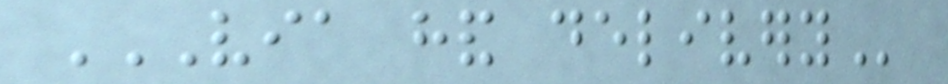VIA HAND DELIVERY
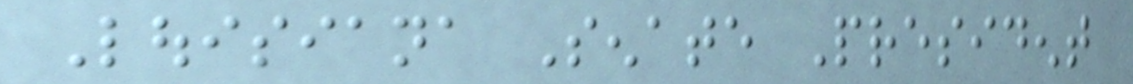Louisiana Senate President
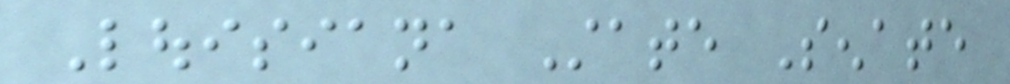Louisiana State Senate
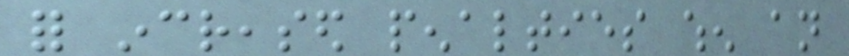for increased penalties when an
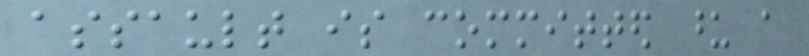assault is committed upon a
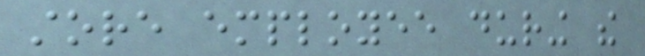store employee during the
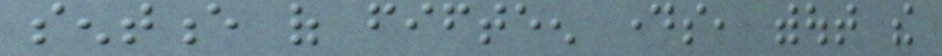sentence of fifteen days, without the
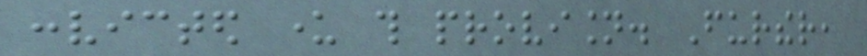convicted under this provision. Further,
